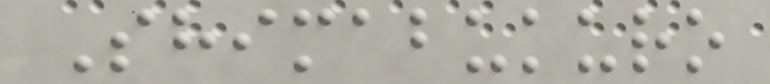Shimabukuro
